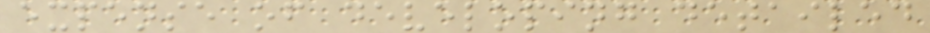expense of developing detailed
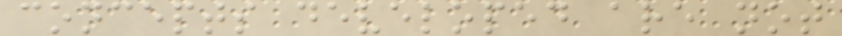concepts developed are not
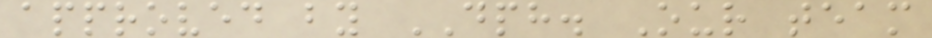approved by DPH. Our team
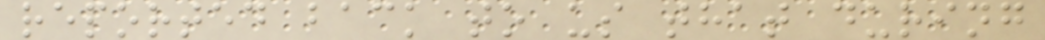reported back to us that during
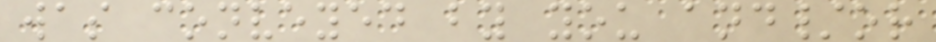was conveyed by you and/or
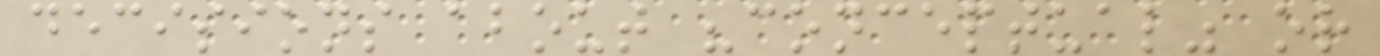decisions about "conceptual" or
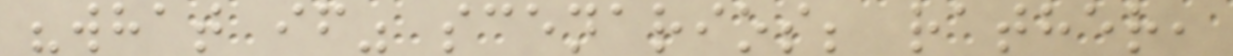"what if" scenarios; rather,
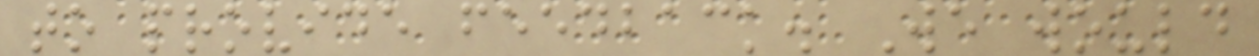to provide feedback. We would
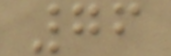76
